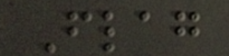Flag
